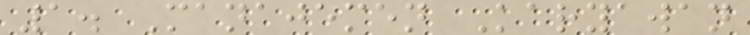1. Manajemen Karyawan
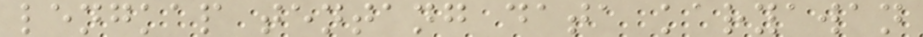lengkap tentang data karyawan
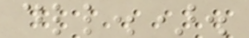dll.).
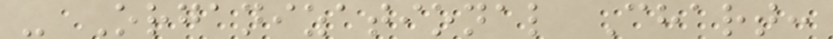- Organizational Chart:
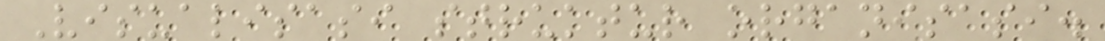Visualisasi struktur organisasi.
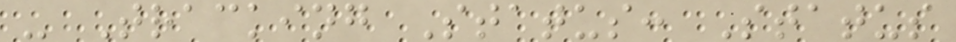- Tracking Status: Status
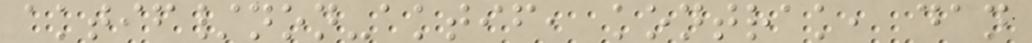aktif/non-aktif, kontrak, dan
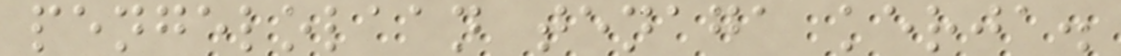pengelolaan tenaga kerja.
